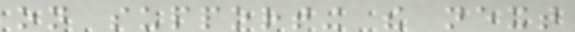on supporting the next
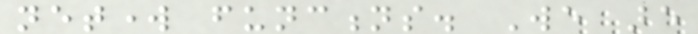network functions. We are
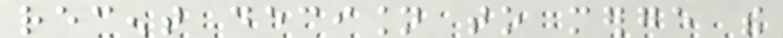recent decision to merge the
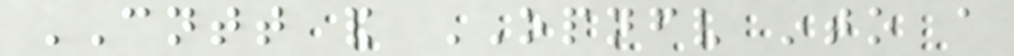CNTT and OPNFV into a
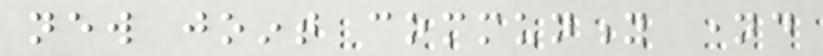new joint community named
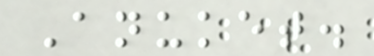Anuket.
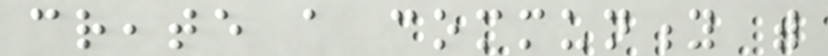create a community with
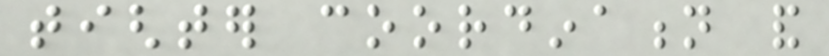tighter coordination and
